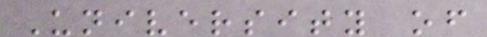University of
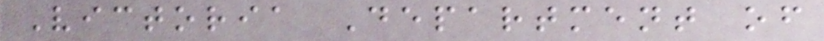Victoria Department of
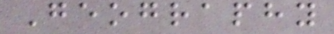Geography
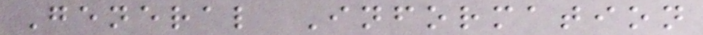General Information
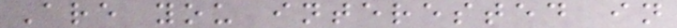Are you interested in
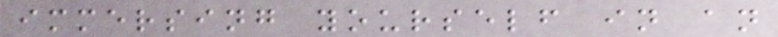immersing yourself in an
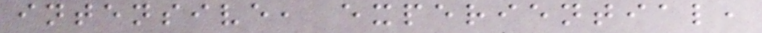intensive, experiential,
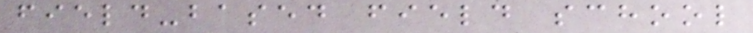field-based field school
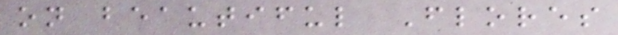on beautiful Flores
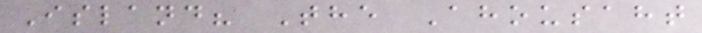Island? The Ahousaht
